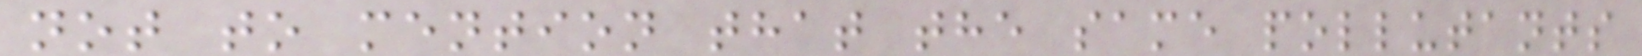not to mention that the same pollutants
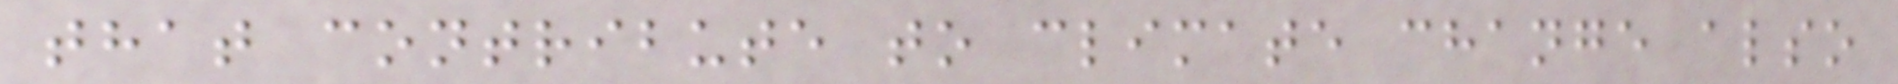that contribute to climate change also
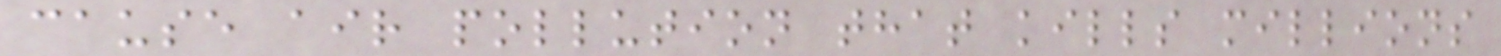cause air pollution that kills millions
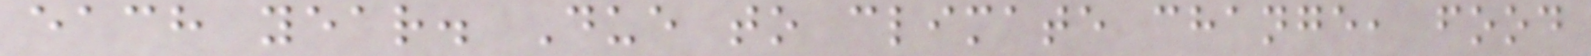each year. Due to climate change, food
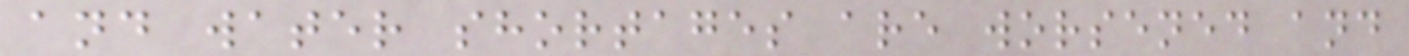and water shortages are worsened and
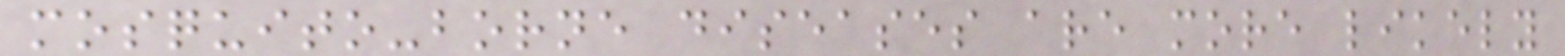mosquito-borne diseases are more likely
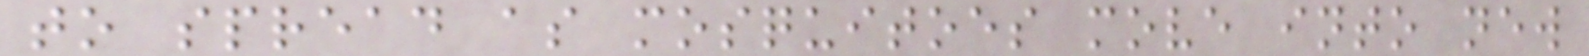to spread as mosquitoes move into new
